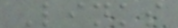Links
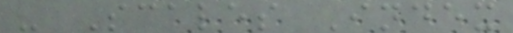- Scales Index
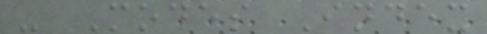- Modes Index
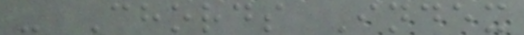- Chords Index
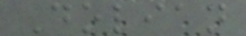Dolian
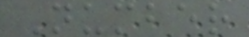Number
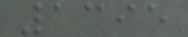1395
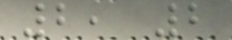2, 2
